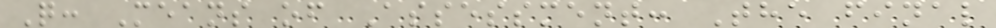Q: Means of Assessment: The final
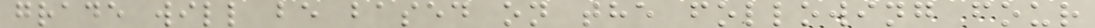grade will be based on the following four
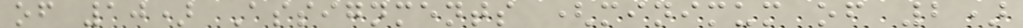of 10) Assignments (minimum of 2)
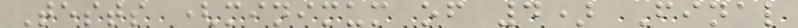Tests (minimum of 4) Final
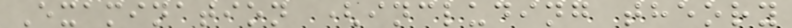Examination (including theory
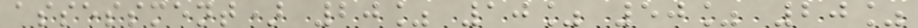assessment) 20% 10% 50% 20%
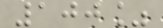100%
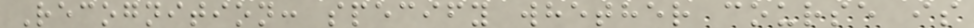Recognition: specify whether course is
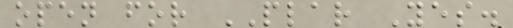open for PLAR Yes.
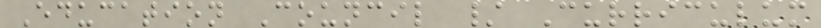Education Council / Curriculum
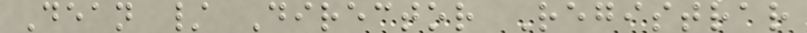Dean / Director Registrar
